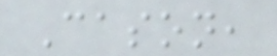Cason,
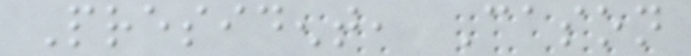President, Cason
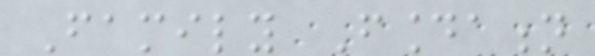Family Foundation
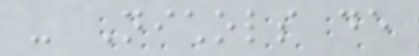- Nichols de
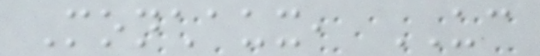Monchaux, UC
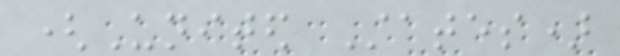(United States)
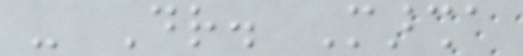- Dr. Marsha
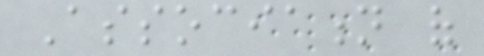Association of
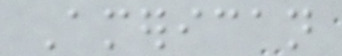American
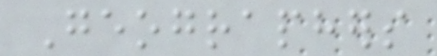Geographers
